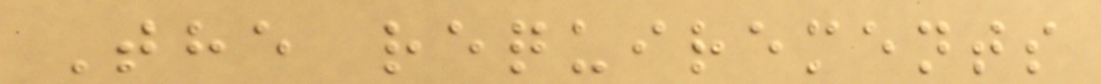The requirements
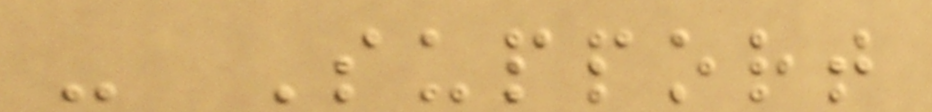- Support
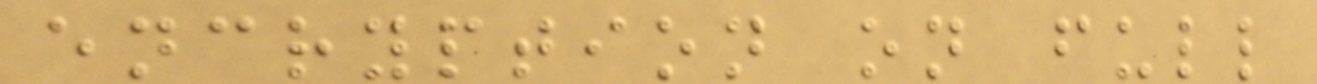encryption on full
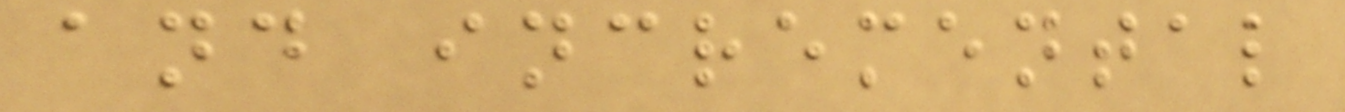and incremental
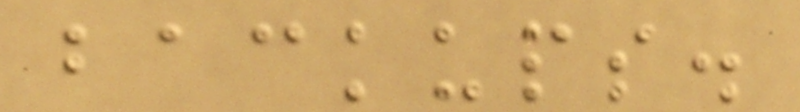backups.
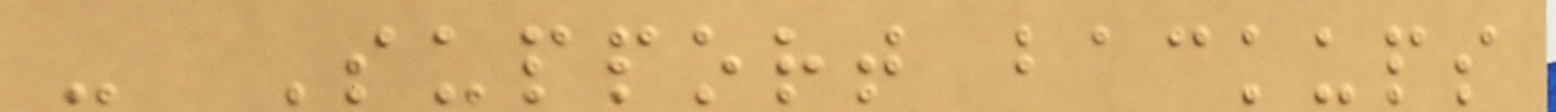- Support backups
